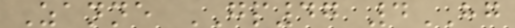Zanne GP47 4HG
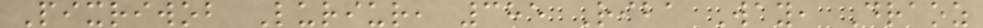Pixriwob Luriur, 385 Riba Way, Draoz
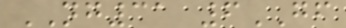NG31 6GF
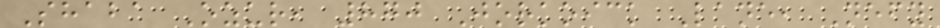Shaba Ozur, 870 Jorkoick Lane, Nefy
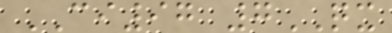CI97 7QX
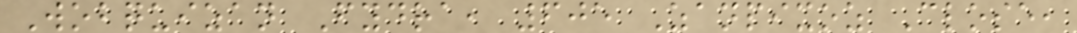Wobquizan Fydra, 605 Zanpixoz Close,
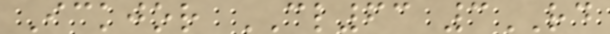Ickjor CL63 3RD
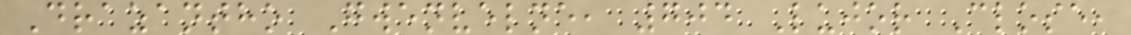Drazantho Gwenvelne, 704 Lujor Close,
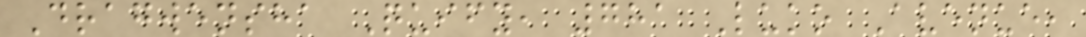Dragwensha Quify, 781 Luko Avenue,
